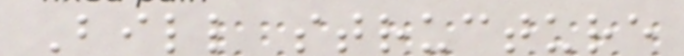Bill structure
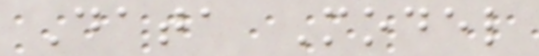Data Model
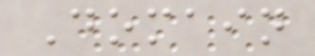Domain
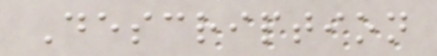Description
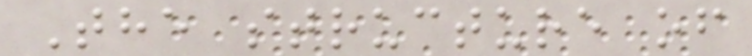The structure of
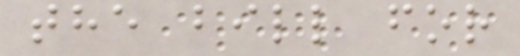the bill for
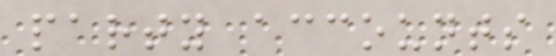party accounts
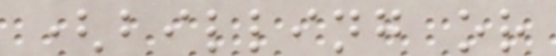(billing or
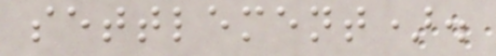settlement).
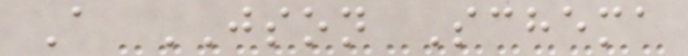A JSON Schema
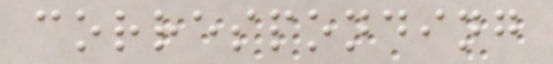corresponding
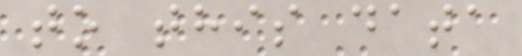to this data
